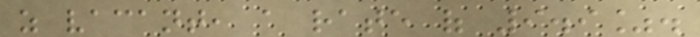as vacant, a rate of 9.9%.
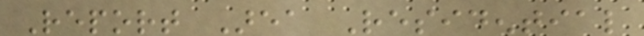Report Area Residential
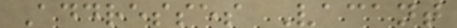Addresses Vacant
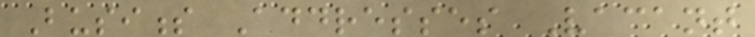Business Addresses Vacant
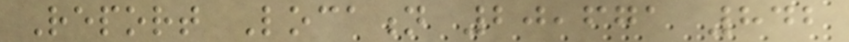Report Location 20,671 842
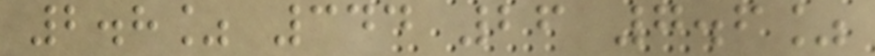2.8% 344 26 7.6%
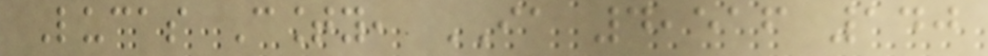Lucas County, IA 4,516 140
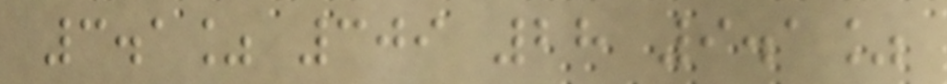3.1% 309 28 9.1%
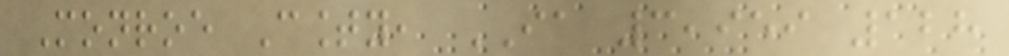Monroe County, IA 3,959 128
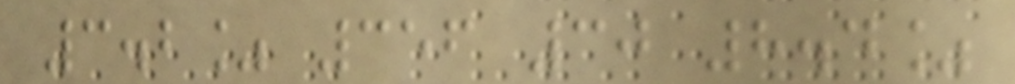3.2% 356 30 8.4%
